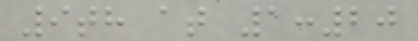9th at 1:20
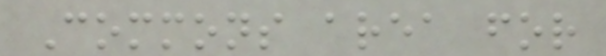Commons area for
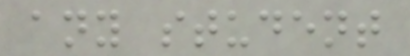any student
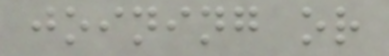joining or
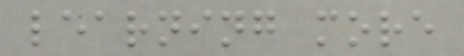learning more
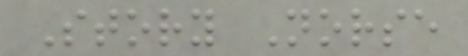Story Norse
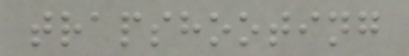trapshooting
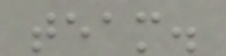team.
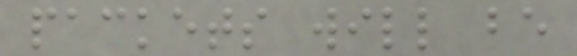packets will be
